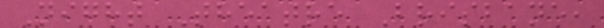Night Theatre Brisbane,
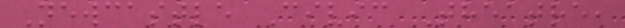Newcastle Civic Theatre,
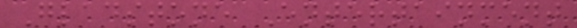Gladstone Entertainment
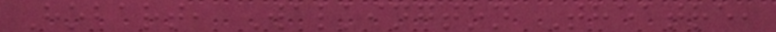Hobart, Walkington Theatre,
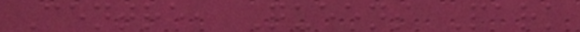Centre, Queens Park
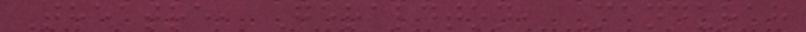Theatre, Geraldton, Mandurah
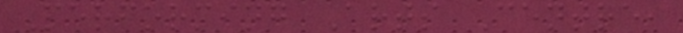Performing Arts Centre,
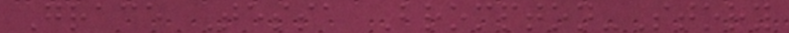Grace Tessa Brompton-Story
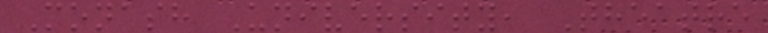Monash University, Theatre
